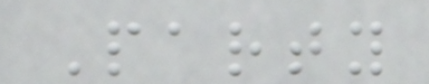Party
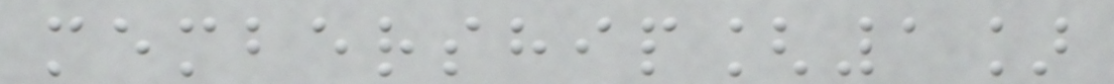membership[1]
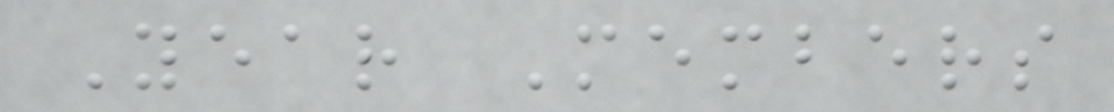Year Members
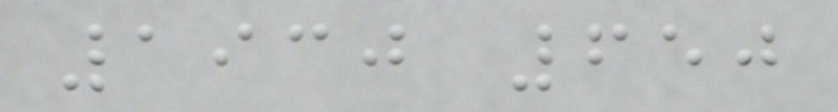1930 650
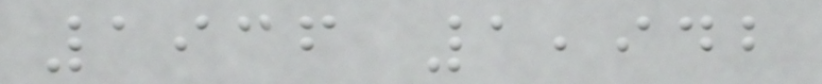1936 1,942
